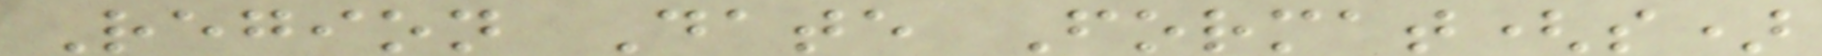Region Date Format(s)
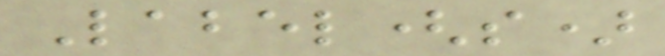Label(s)
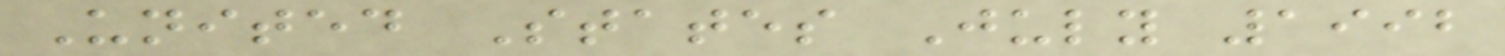United States July 1992
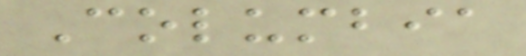Columbia
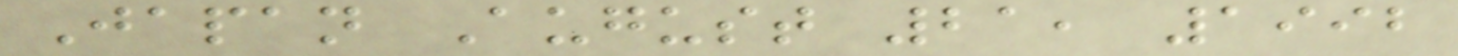Japan August 21, 1992
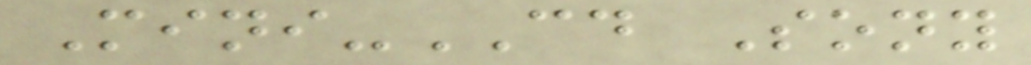Mini-CD Sony
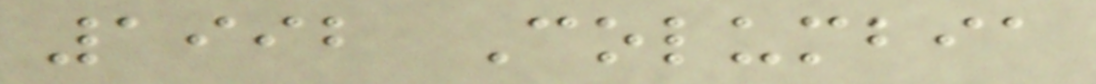1992 Columbia
